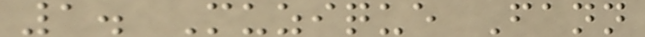1. Muzique Fann
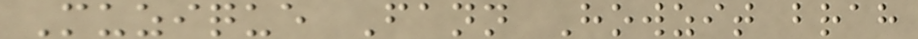Muzique Fann Howzit brah
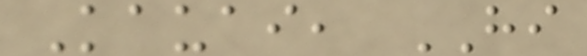Kauai, HI
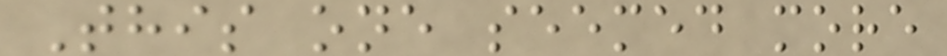This one seemed more
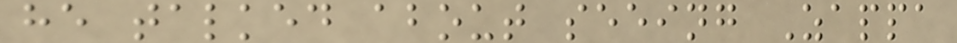he talked about seeing Zappa
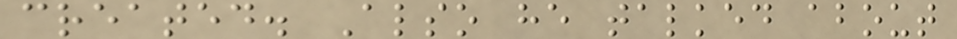created. Also he talked about
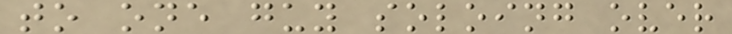to one guy soloing over
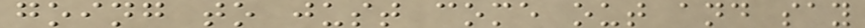going to just come out and say
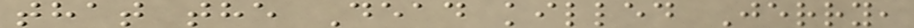that the Dead killed Jerry,
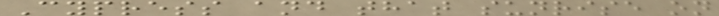Cypress and that sunrise on
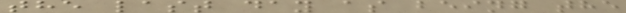the last day as being the
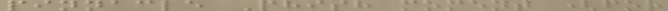pinnacle Phish moment (for
